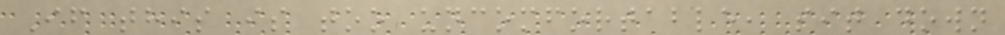If this is too uncomfortable, sit down
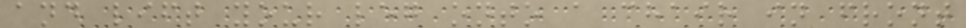and lift your leg onto a chair in front
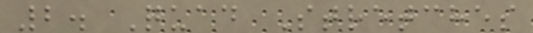2. Quad Stretches
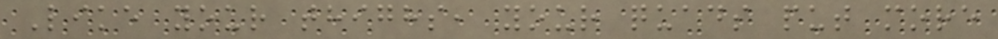Like your thighs, your quads put more
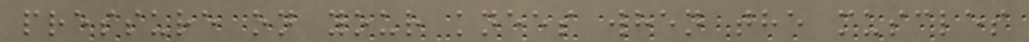pressure on your knees when the muscles
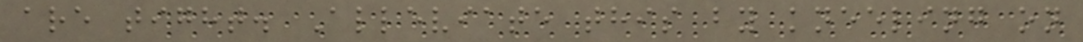are tight. Alleviate this by kneeling on
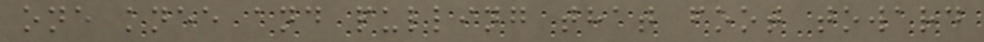one knee and pulling that foot toward
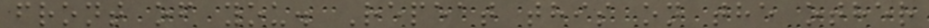front of you. Repeat this on the other
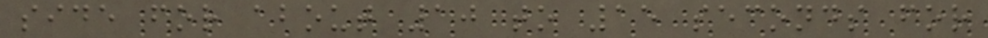side for about 10 to 15 seconds for
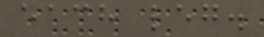each leg.
